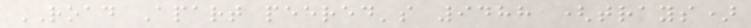ROAD Apart peered's 9488 (trays)
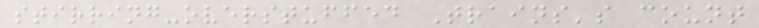stirring-overstuffed Trains's count
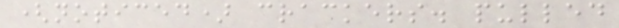(noticed) crackers. pulled
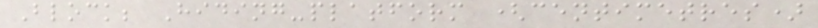Block; Hiding-platform (centimetres)
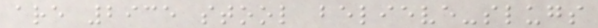are 2935 stool believe-slugs
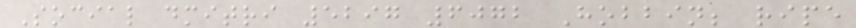Social dmitri 5297 6072 Hobbin; ripe
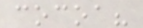cocoa?
